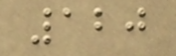120
